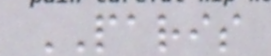PARIS
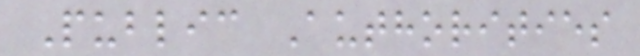Public Authorities
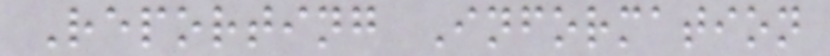Reporting Information
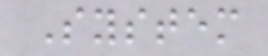System
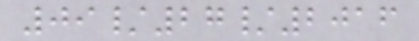09/27/2016
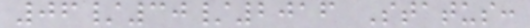06/30/2016 Status:
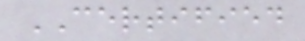CERTIFIED
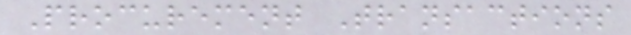Procurement Transactions
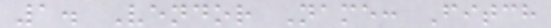1. Vendor Name: Fitch
